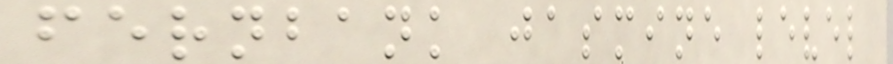fernbank jasmine level
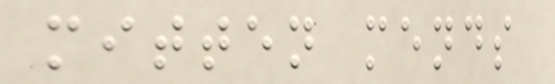mitten mends
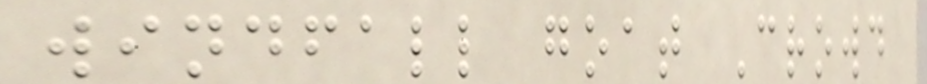windfall goat Crowd
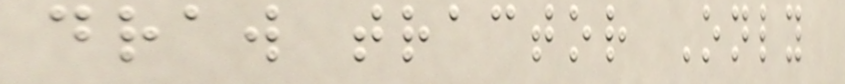draw tractor Only
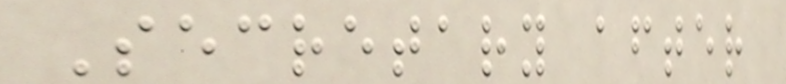Secretary after
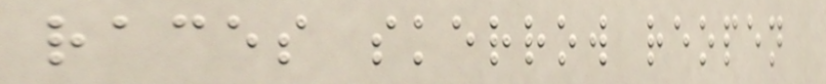races skerrow reopen
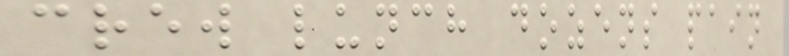crew lunch dozens pain
